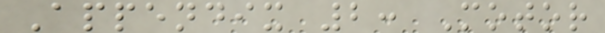Appendix 2: Motor
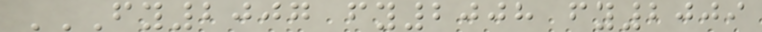FY2007 FY2008 FY2009
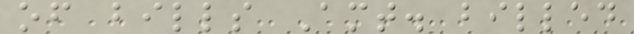of bills Amt. billed
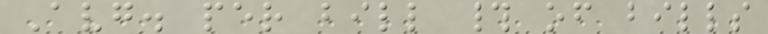Avg. per bill # of bills
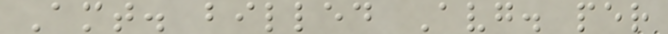Amt. billed Avg. per
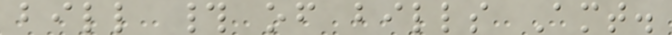bill # of bills Amt.
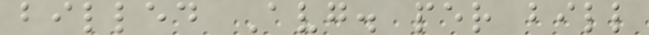billed Avg. per bill
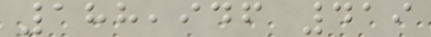188,946 419
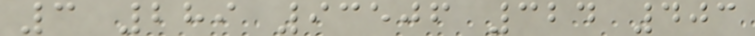3 289 93506 324 403
